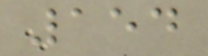154
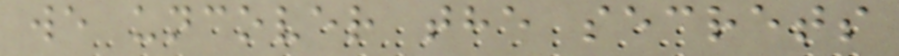we uncover the secrets
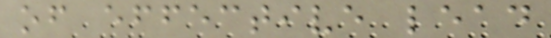of effective lead
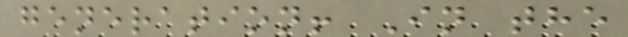generation! In the
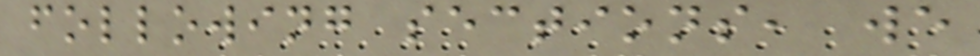following sections, we
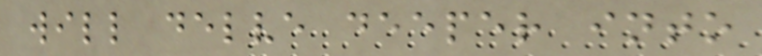will delve deeper into
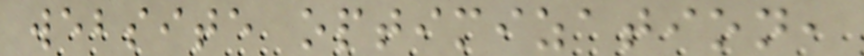website optimization,
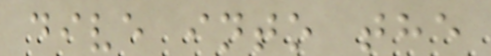dive into the
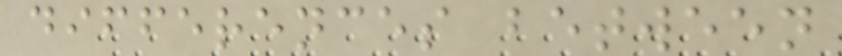differences between
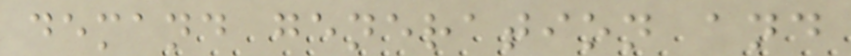demand generation and
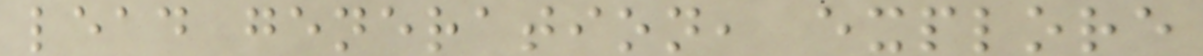lead generation, explore
